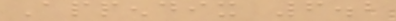Appendix 6.2
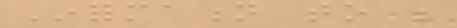Information to be
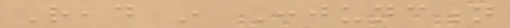Read in Conjunction
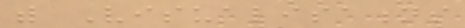with Visualisations
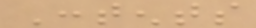Contents
